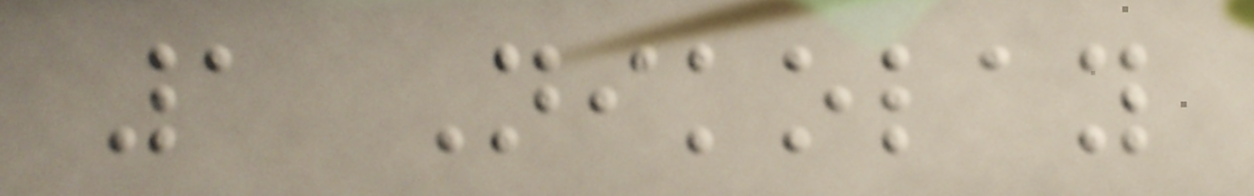1 Nikolay
